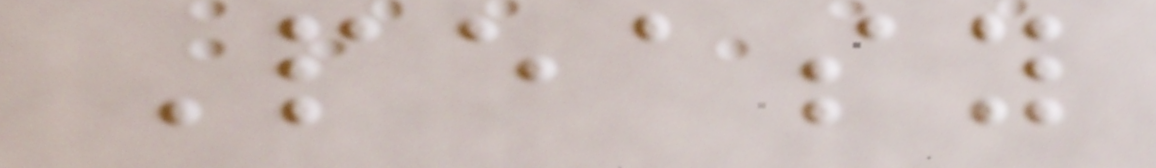Peasy
